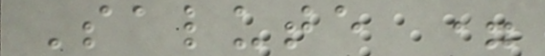Salute =
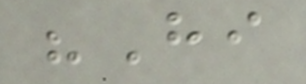"Hi
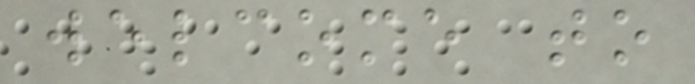welcome to
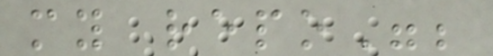my repo";
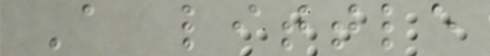A little
